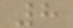8
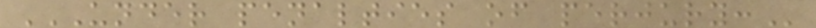UNDER PENALTIES OF PERJURY:
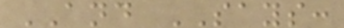AND SAYS:
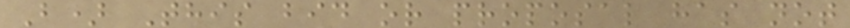B) This bid or proposal has not
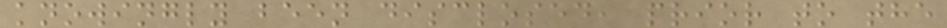knowingly been disclosed, prior to the
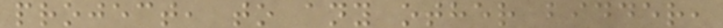project, to any other bidder,
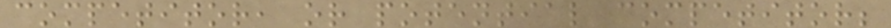competitor, or potential competitor;
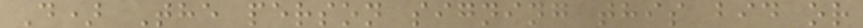D) The person signing this bid or
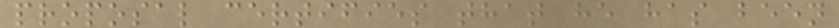proposal certifies that he has been
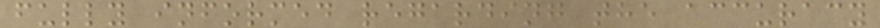fully informed regarding the accuracy
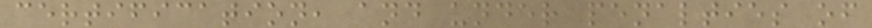certification, and under penalties of
